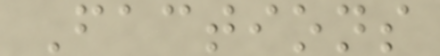Factions
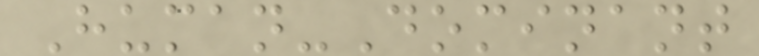Human-Dominant
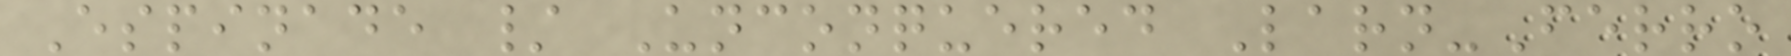Espinade / Unconquered Larn-Ferro
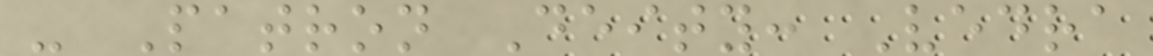- Patron Deity: Vedra
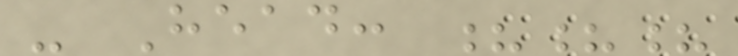- Head: ???
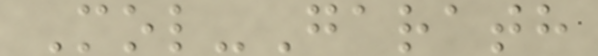Mol-Garath
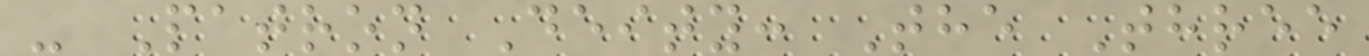- Patron Deity: The Three
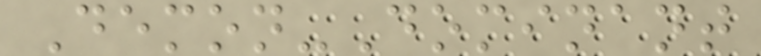Demon-Dominant
